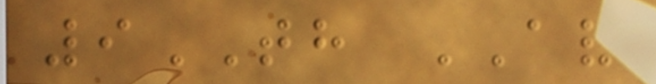9TH AV
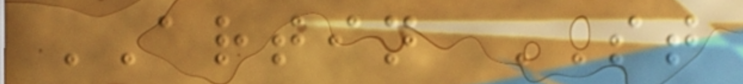ARTIN ST
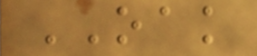OAK
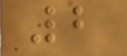2
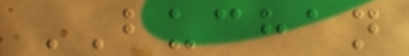BUCHAN
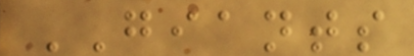GIANTS
